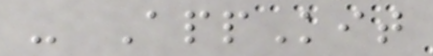- AppKit
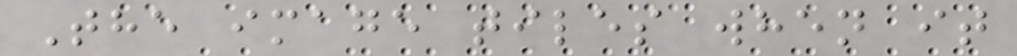The image tiles when it
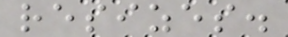resizes.
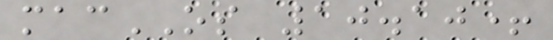macOS 10.10+
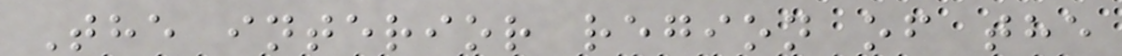The interior region of the
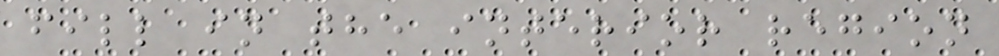fill in the interior region
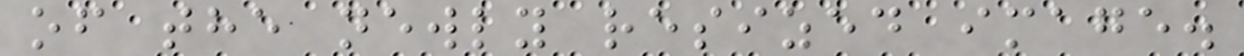of the newly resized image.
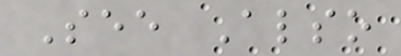See Also
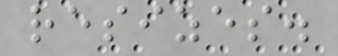resizes.
